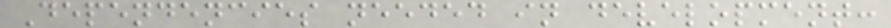Dependencies needed in development:
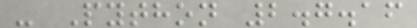- Python 2.7.16
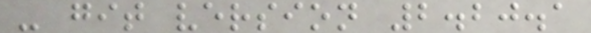- git version 2.20.1
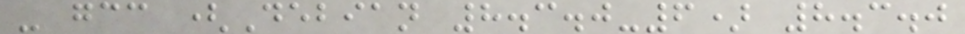- gcc (Debian 8.3.0-6) 8.3.0
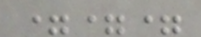===
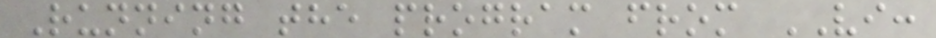Running the program from VI:
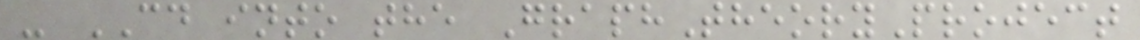- CD into the GraphTheoryProject
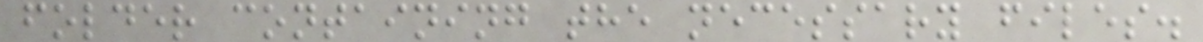folder containing the necessary files.
